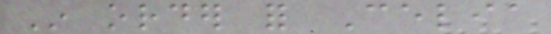In order for Celia
